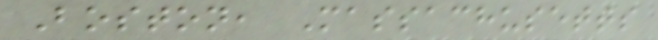Boston, Massachusetts
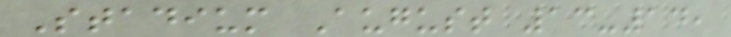Stadium August 13-14,
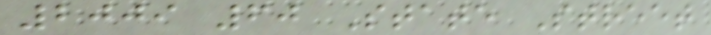2009 60 State Street
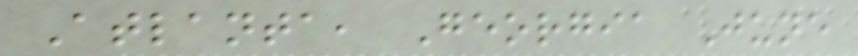Atlanta, Georgia June
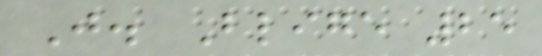J. Blige 25
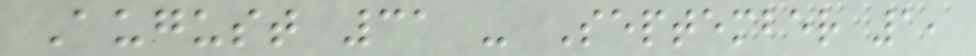August 31 - September 1,
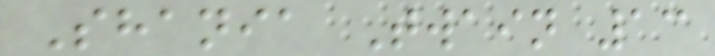Shania Twain 13
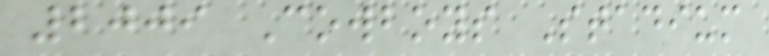2009 Cowboys Stadium
